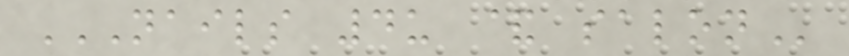NAILS 4U & SALON
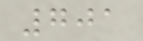701
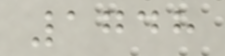1748
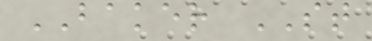BAKER ST
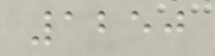1250
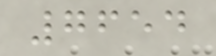7654
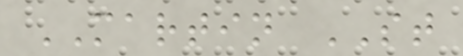MARTIN ST
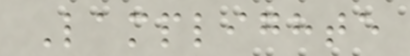Lamplighte
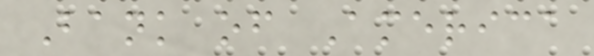Bank of America
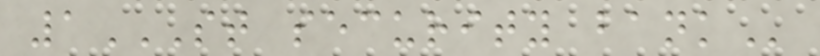1ST SECURITY BANK
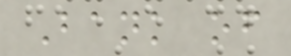Bank of
